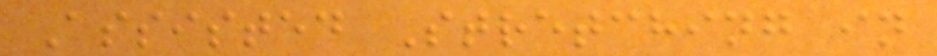Assisted Stretching in
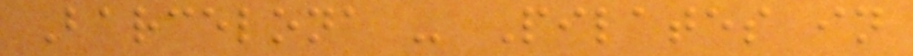Barcelona - Pilates in
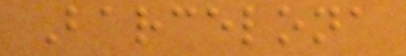Barcelona
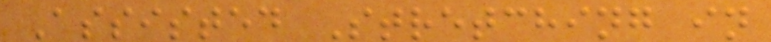Assisted Stretching in
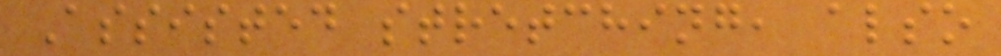Assisted stretching, also
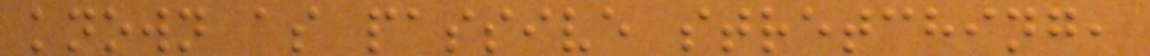known as passive stretching,
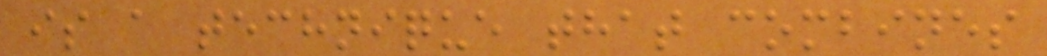is a technique that combines
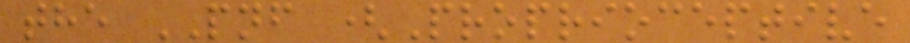the PNF (Proprioceptive
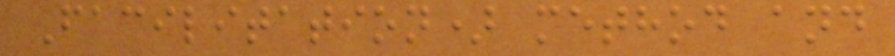Facilitation) method and
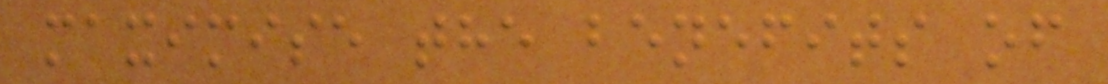maximise the benefits of
